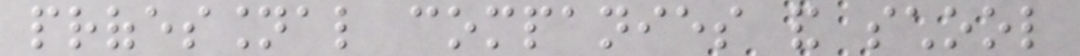professional companies and school
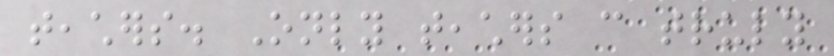teachers. Only teachers can truly
